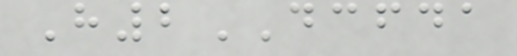H2DCFDA
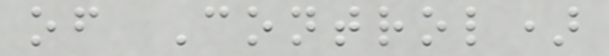of Control)
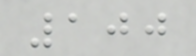100
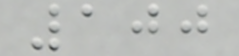100
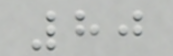80
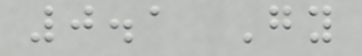0.1 Gy
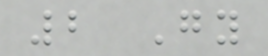2 Gy
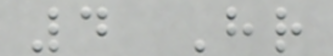4 Hr
